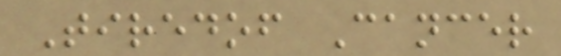Tiredof Cancer
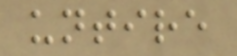untire
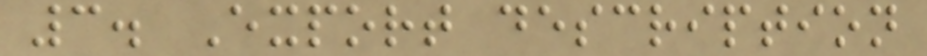3. Export description
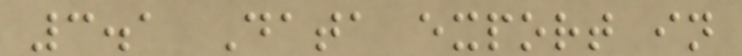3.1 Data export in
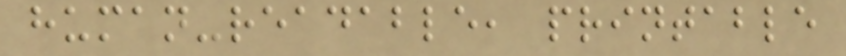human-readable, printable
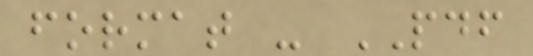format - PDF
